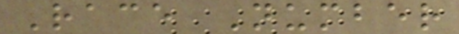Race Number
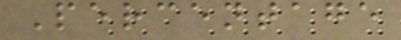Percentage
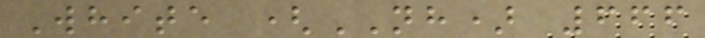White (NH) 666
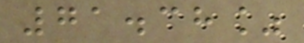71.38%
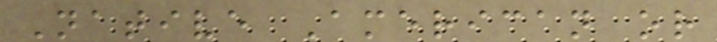Native American or
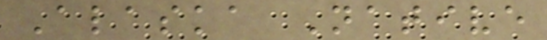Alaska Native
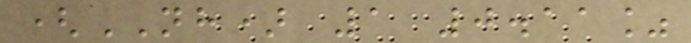(NH) 1 0.11%
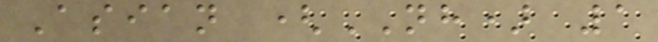Asian (NH) 1
